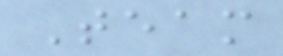Team
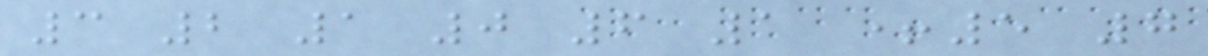3 2 1 0 6 1 +5 7
